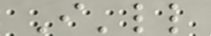I'll
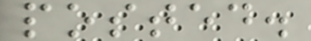posted.
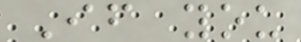If you
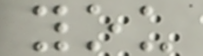you
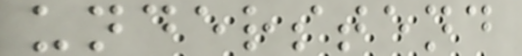understend
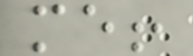me!
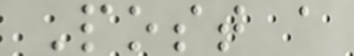Post a
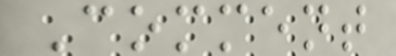Comment
